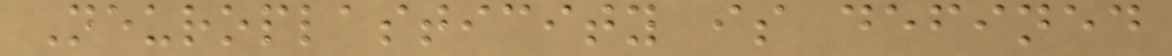Neuroplasticity is defined
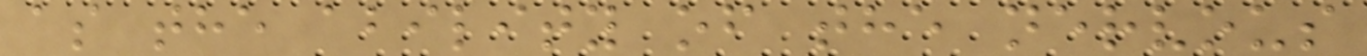as the ability of the nervous
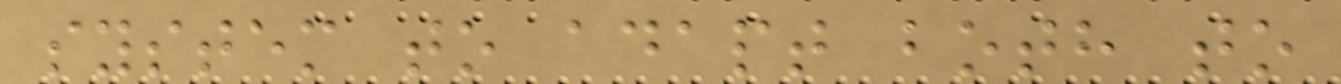system to adapt both to
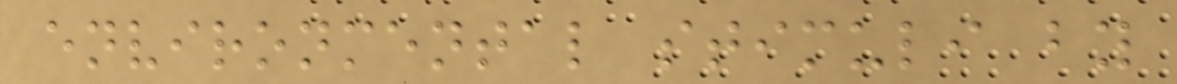environmental stimuli by
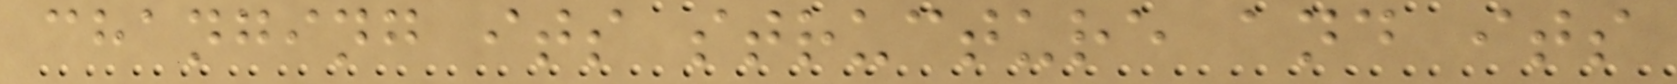changing its structure and its
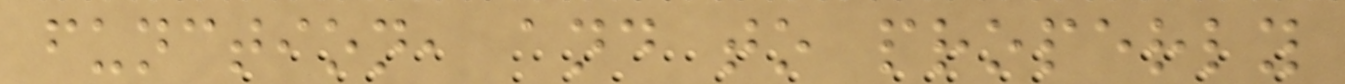function, and to properly
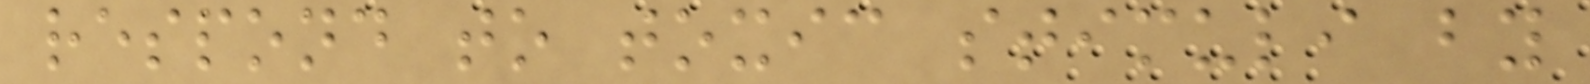respond to toxic stimuli by
